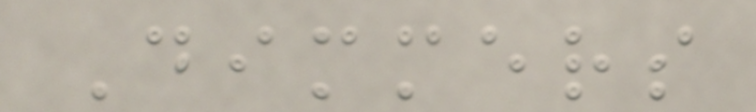Dimmers
